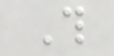This
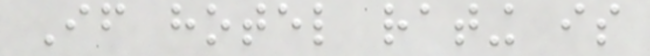If hotel rating is
